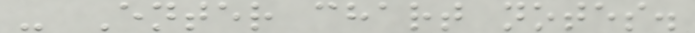- Enter chart notes.
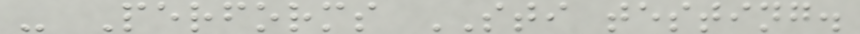- Performs STI testing.
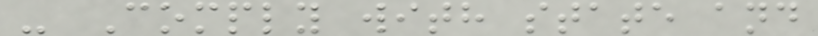- Comply with state and
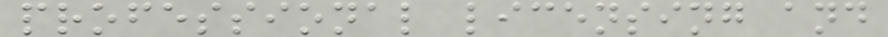professional licensing and
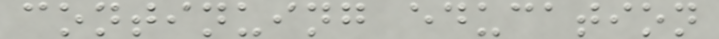continuing education
